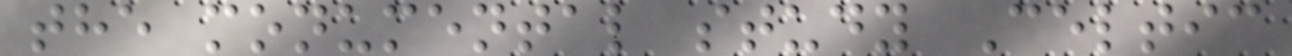the monumental study Celtic
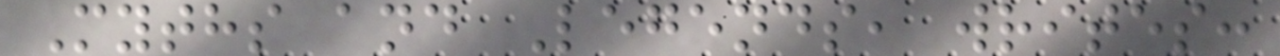Myths and Legends, writes:
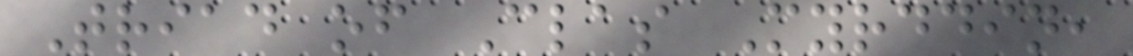Triad of Clas Myrddin,
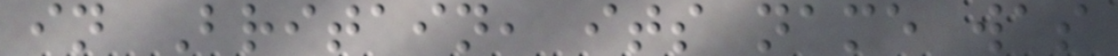in Britain, its name was
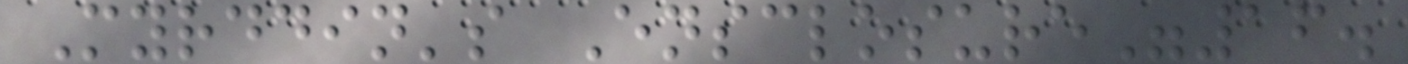Myrddin's Ensclosure"16.
